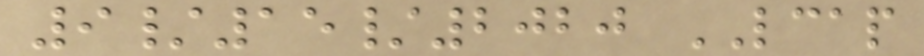9/15/2020 LCAP
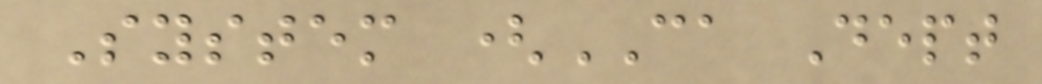System (CA Dept
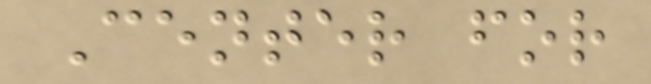Center for
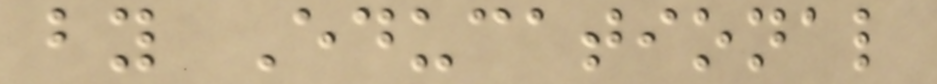by Educational
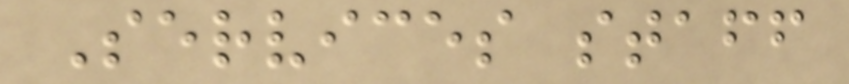Services staff
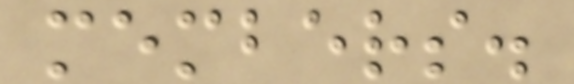members.
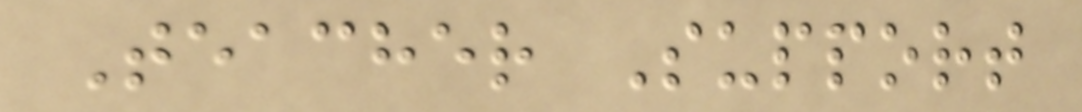Teacher Support
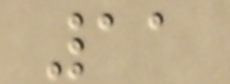11
